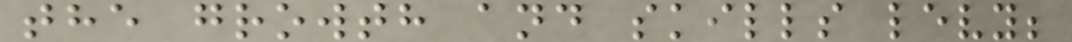the growth and skills levy;
